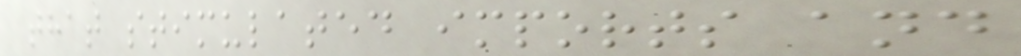that stimulated imports and
